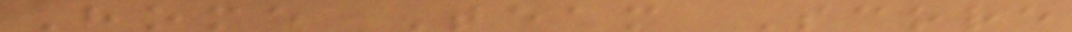Home Team Score
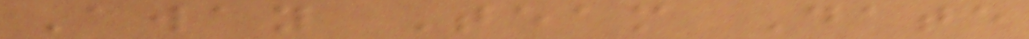Away Team Date
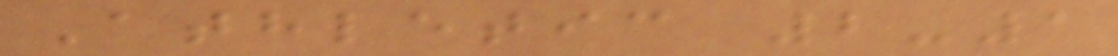Athletic 2-1
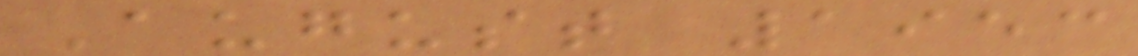August 1953
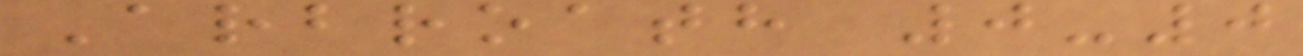Arbroath 0-0
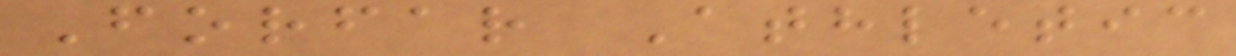Forfar Athletic
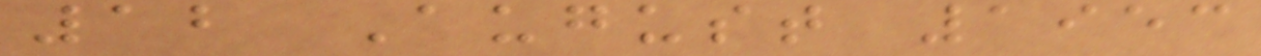12 August 1953
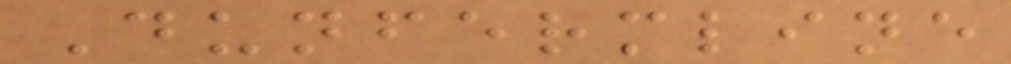Dunfermline
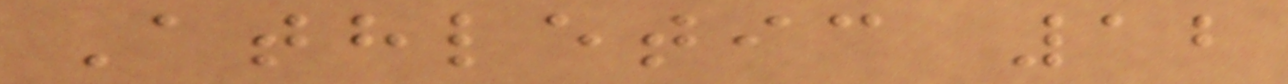Athletic 12
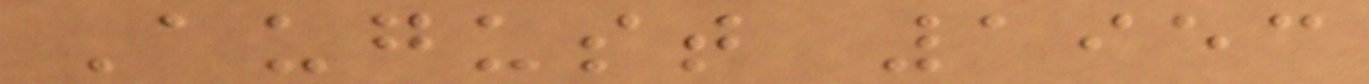August 1953
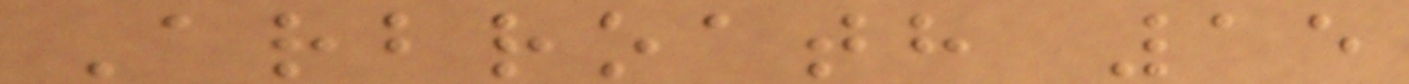Arbroath 15
